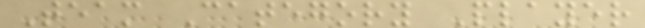Team Category Player
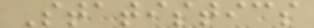Statistics
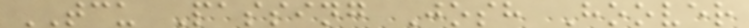TCU Passing Josh Hoover
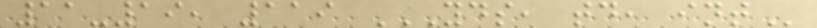11-19, 119 YDS, TD, INT
